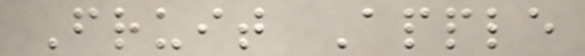Fruit Apple
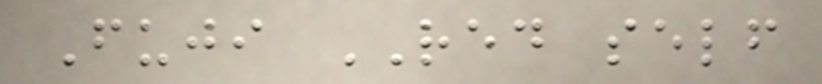Fuji RED self
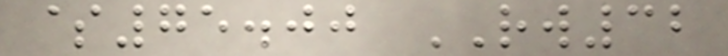$75.00 RW32
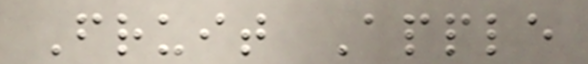Fruit Apple
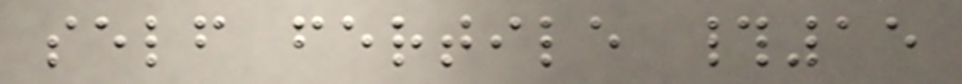self fertile #15
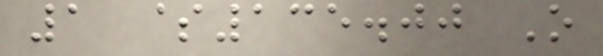1 $135.00 O
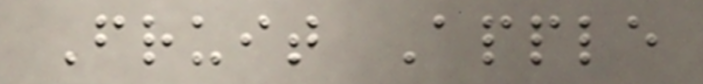Fruit Apple
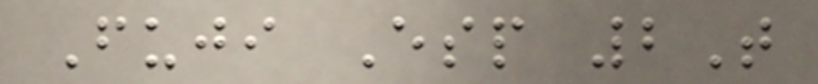Fuji Esp 2T
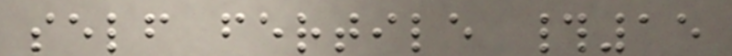self fertile #15
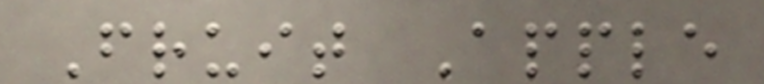Fruit Apple
